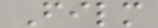Film
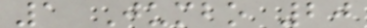1 Jumbo 20
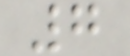7
